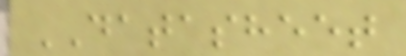DATASHEET
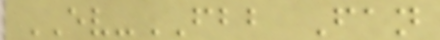EV-FBB Fan
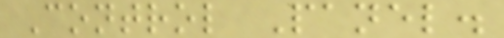Control Panel.
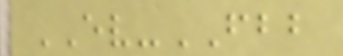EV-FBB
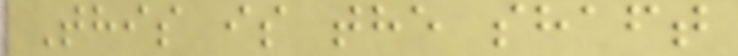This is the shaft
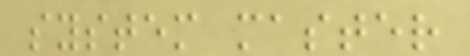system master
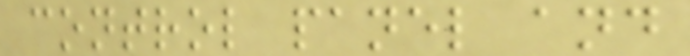control panel and
